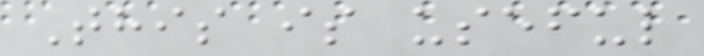This is useful
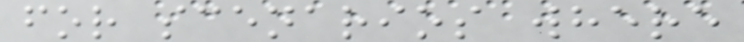for scenarios where
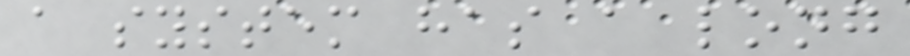a system has a long
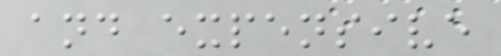and expensive
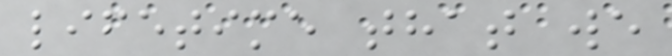lifetime that we
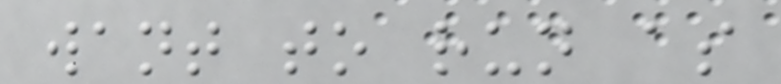want to run as
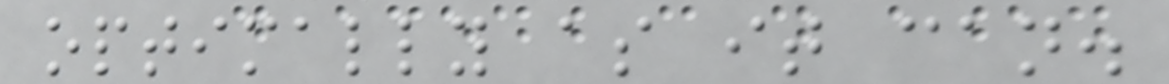optimally as it can.
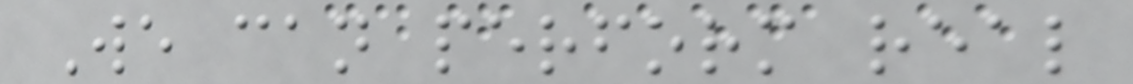We can perform real
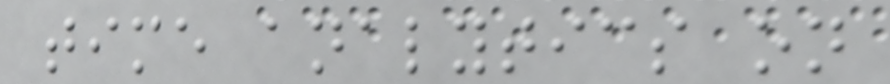time analytics on
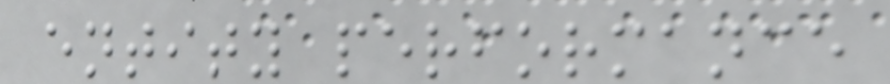entity performance
